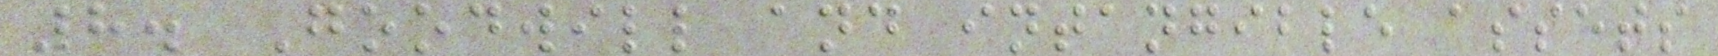8. Goodwill and intangible assets
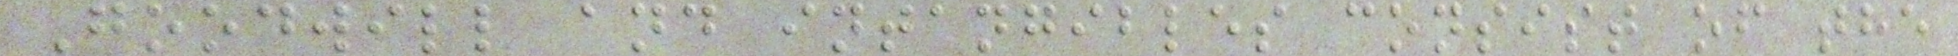Goodwill and intangibles consist of the
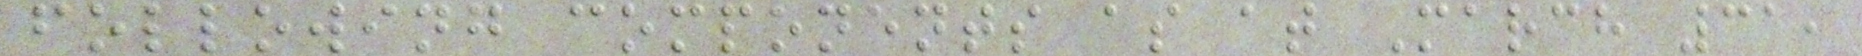following components as at March 31,
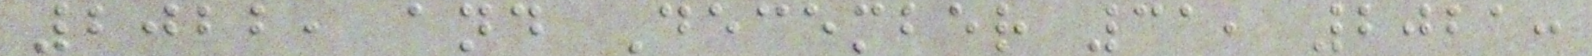2022, and December 31, 2021:
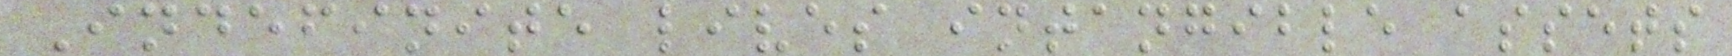Indefinite lives intangible assets
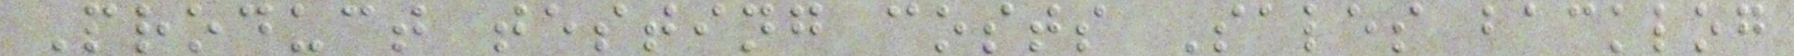Product testing costs Sales backlog
